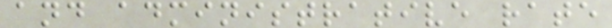and administrative rate
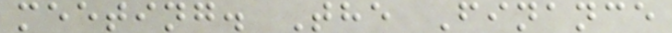meeting. The Finance
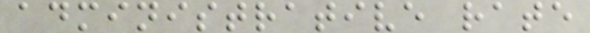administrative rate
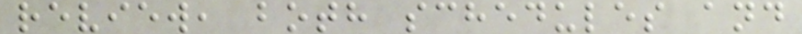review, both schedules and
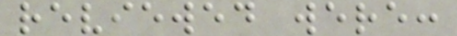reviewed were:
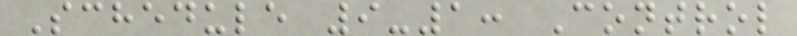Schedule 9-1: Control
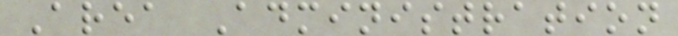Area Administration
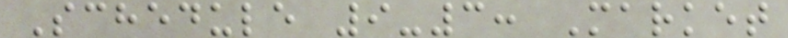Schedule 9-3: Market
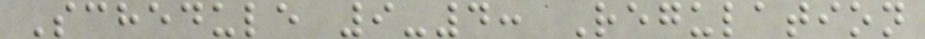Schedule 9-4: Regulation
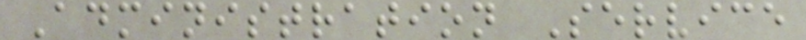Administration Service
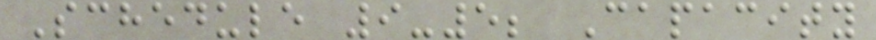Schedule 9-5; Capacity
